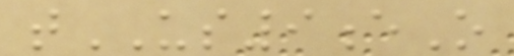tUS9eO
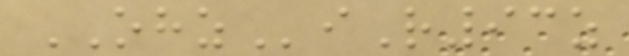OHZiR93z
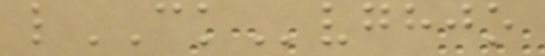lCKvghjo
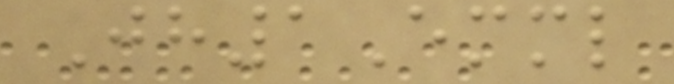Jh1Emml
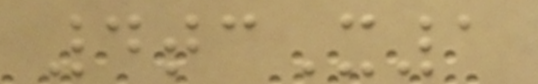4tcX1
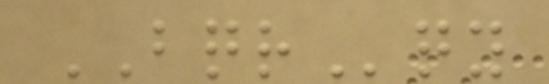BQRqy
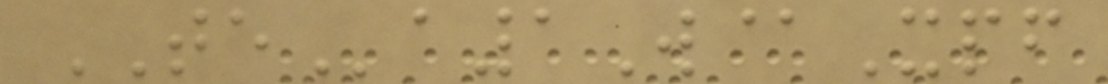TEa1W@Xpf
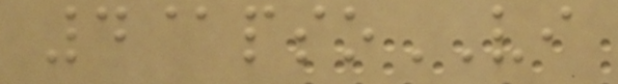4@psoVI
